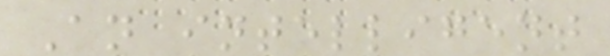An intelligent
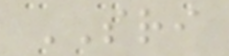SRI
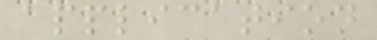application
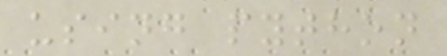using python
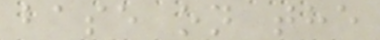base on the
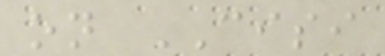on CISI
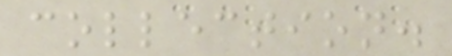collection.
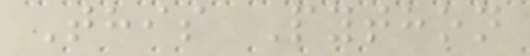This Python
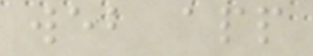web app
